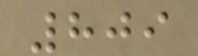809
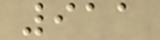911
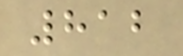812
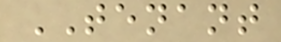TENANT
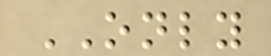ONLY
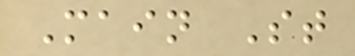Main St
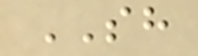SH
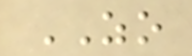ZO
